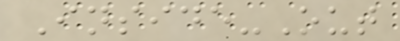Inside-Out
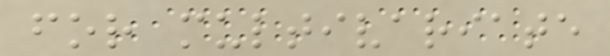for multivariate
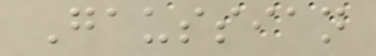Gaussian
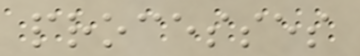processes
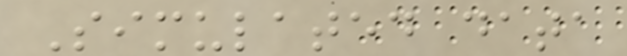Simulated data
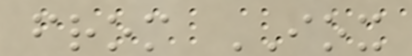from IOX
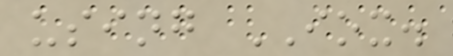using IOX.
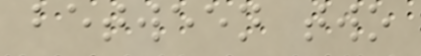between two
